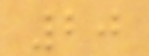20
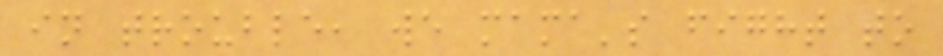in trouble, we mama's fight to
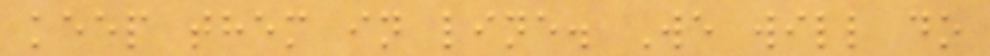keep them in line. We will do
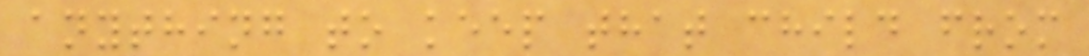anything to keep that child from
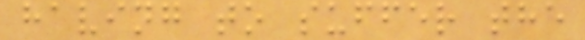having to suffer the
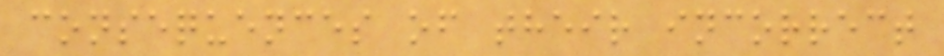consequences of their incorrect
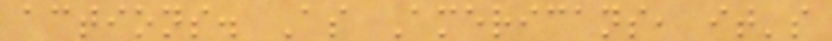actions. As Americans, it's
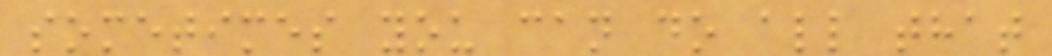sometimes you can do all that
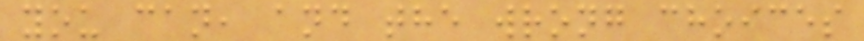you can, and the wrong choices
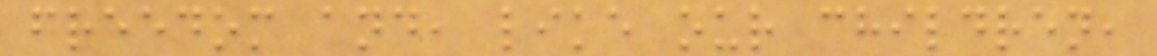freedom and, like our children,
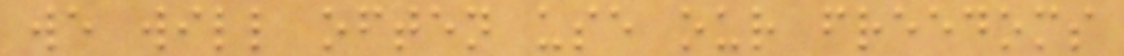we will often use our freedoms
